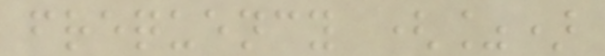frequency (%)
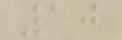10
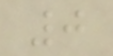0
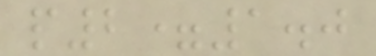p2=1.0
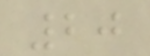20
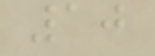10
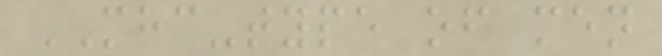MHC-type of men
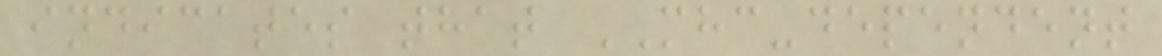indicates that MHC-dependent
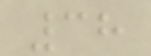38
